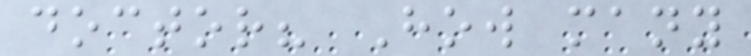doctor? How many
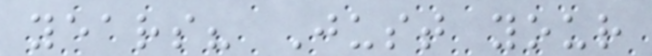years? Just your
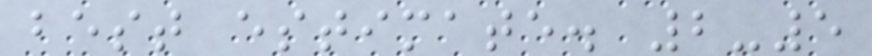best estimate. 2-5
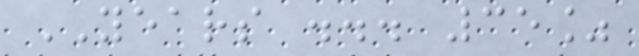YEARS ... 35%
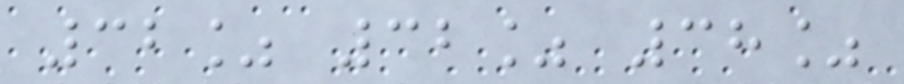32% 32% 38%
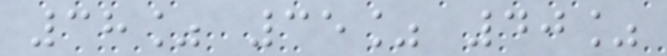38% 35% 40%
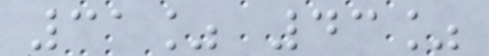31% 43%
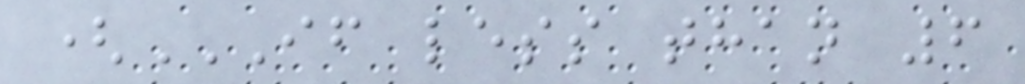(IF LESS THAN 6
